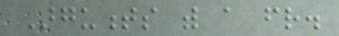Arguments with a friend.
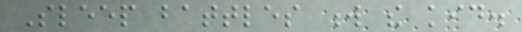Sleep battles w the kid.
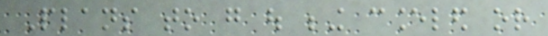Plans to go out being canceled or
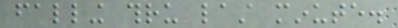falling thru last minute.
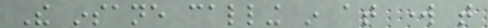The insane calling in at work that
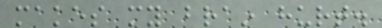makes my brain hurt.
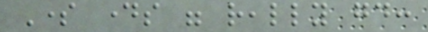Some days were really good:
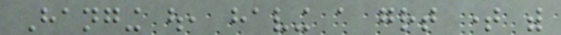Hanging out, having a great time with
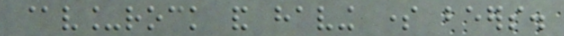@v_rock and having some beers.
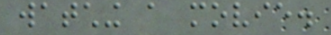watching a movie.
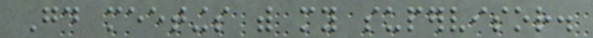Good meetings with my supervisor.
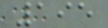195
